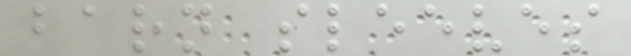barn sleeves
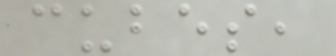cubes,
